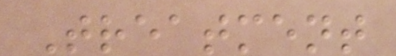Treatment
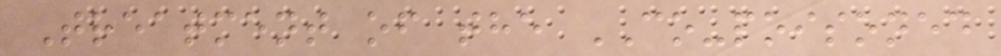Treatment of the CO-poisoned
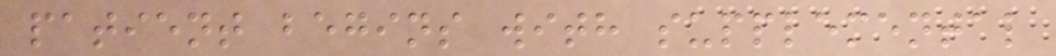patient begins with supplemental
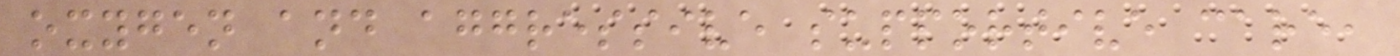oxygen and aggressive supportive care,
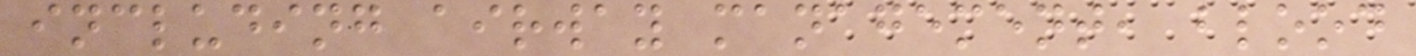including airway management, blood
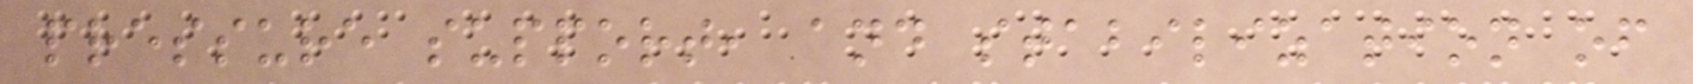pressure support, and stabilization of
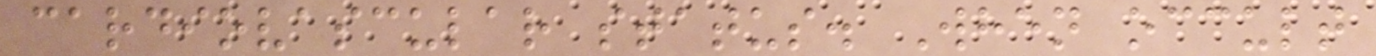cardiovascular status. When occult
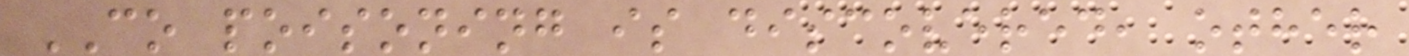CO poisoning is discovered, other
